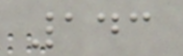143
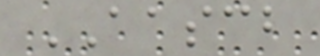AASCB
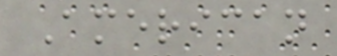American
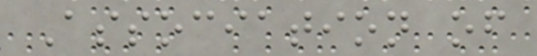Association of
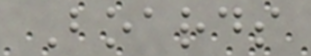Boards
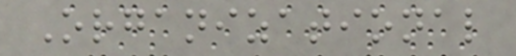Organizational
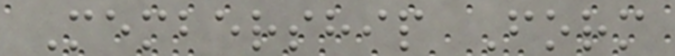Membership Form
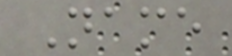Name
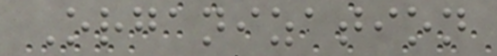Organization
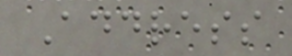Address
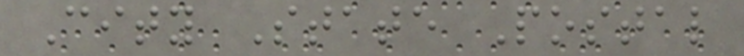City State Postal
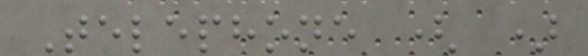Telephone ( )
